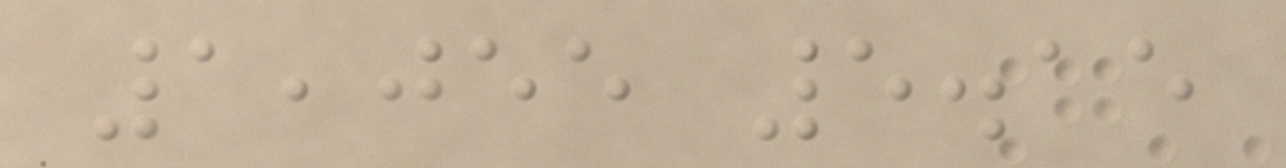1,055 5.15
